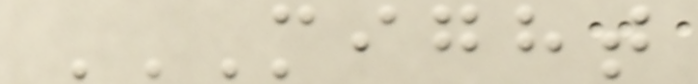MIGHT
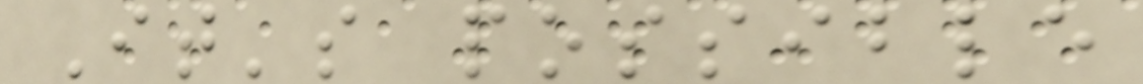It's possible
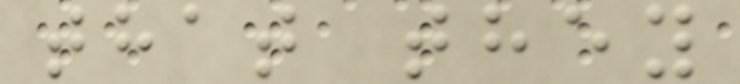that they
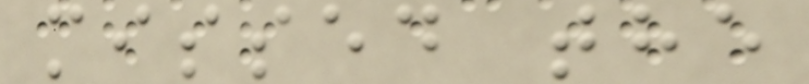missed the
